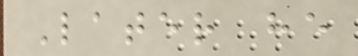Later he
